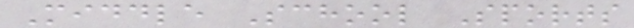Middle School Sports
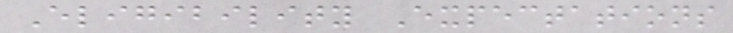Eligibility Expectations
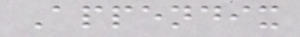Appendix
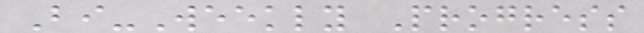Bi-Weekly Progress
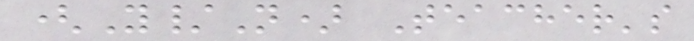(Y/N) Teacher's
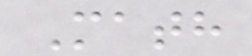Math
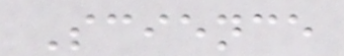Science
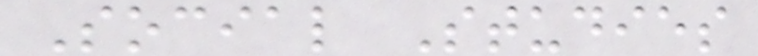Social Studies
